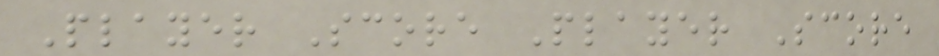Player Score Player Score
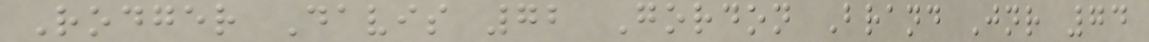Rodger Davis 72 Gordon Brand Jnr 74
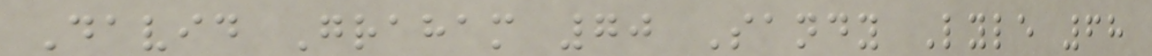David Graham 70 Sandy Lyle 68
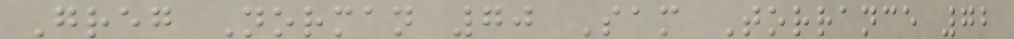Greg Norman 70 Sam Torrance 72
